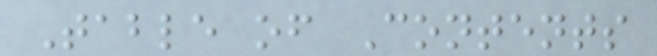Table of Contents
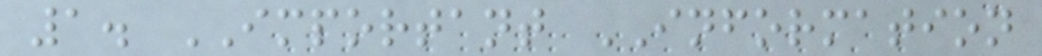1. IMPORTANT INFORMATION
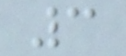3
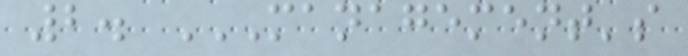2. MANAGEMENT'S
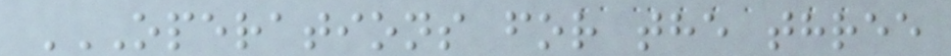OPERATIONS FOR THE THREE
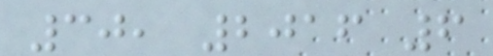30, 2016 6
